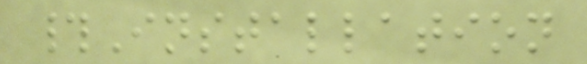#Installation
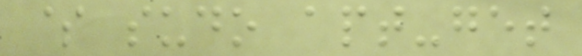$ sudo apt-get
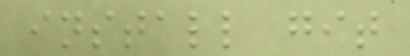install git
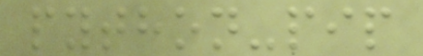python-pip
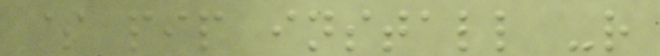$ pip install -r
